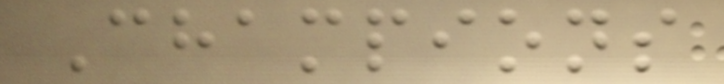Champions
